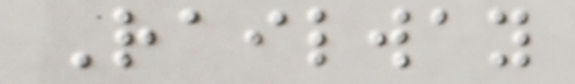Railway
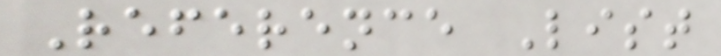Reference List
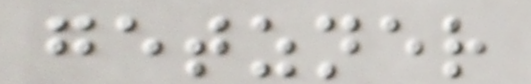getzner
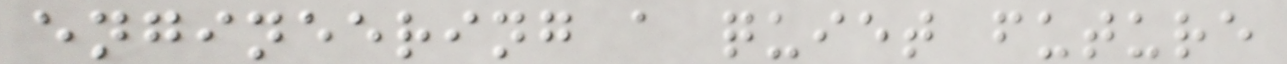engineering a quiet future
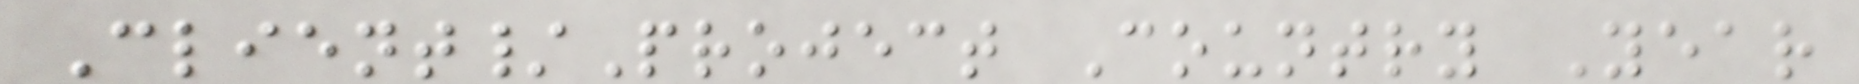Client/Project Country Year
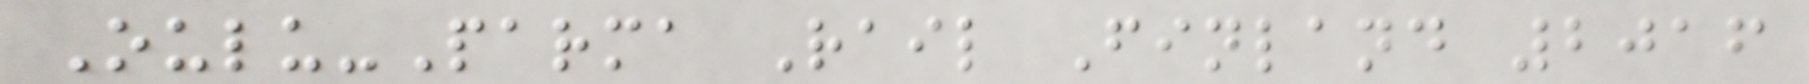Oulu-Parma Rail Finland 2016
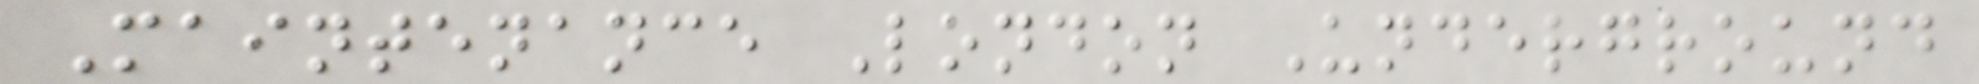Maintenance London Underground
